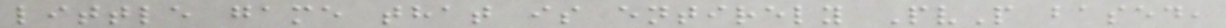little game that is entirely PvP based,
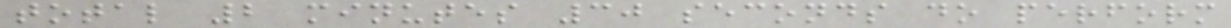total 2 minutes 30 seconds do perform
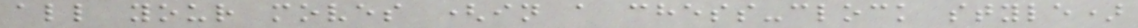all your moves (in a chess-clock style)
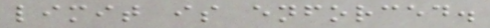limit is enforced.
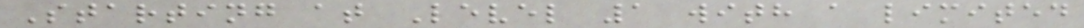Starting at Level 1 with a limited
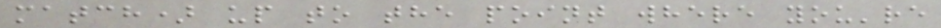match) up to the point where you're
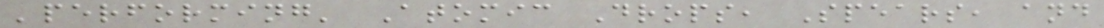'performing' Atomic Drops, Spears, and
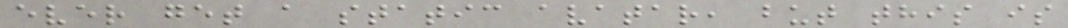ever get a static avatar, but this is
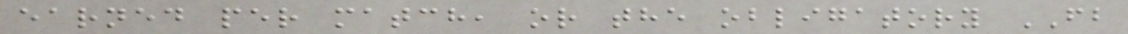earned per match, or the obligatory FB
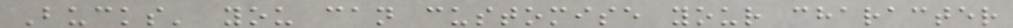Bucks' you can customise your character
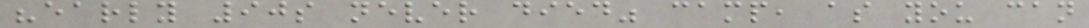"early 90s never died" camp, as you can
